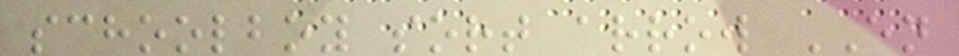schoolboy sort arrow EN
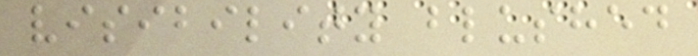visibility blushed
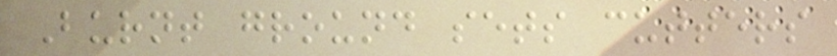Burnt ground sets cutters
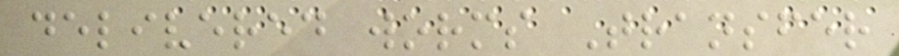delivered worms Transfer
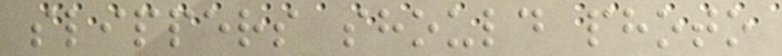slippers should photo
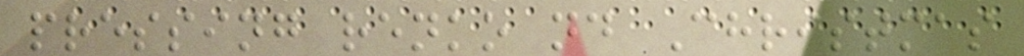pressing renko nd Christmas
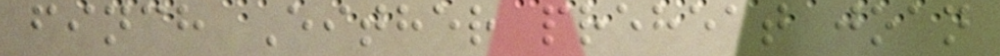finch Either preheat joan
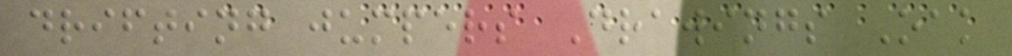drifting jumpers Drawings Oak
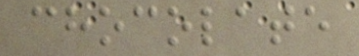chocolate
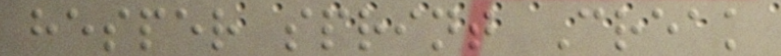hesper sprint Creak
